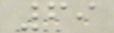69
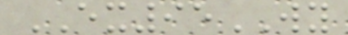EX95WY
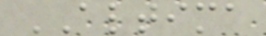ALTIMA
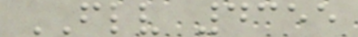FLV 4355
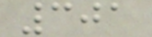301
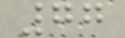77
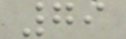79
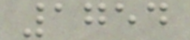1754
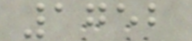1752
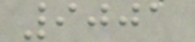9001
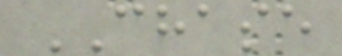CHASE
